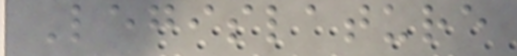Legislature
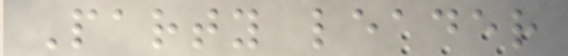Party leader
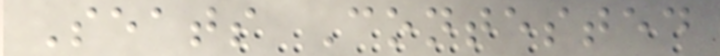Seats Contested
